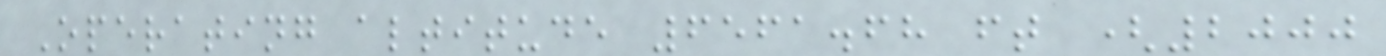Operating altitude 6561.68 ft (2000
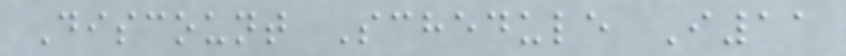Discount Schedule I11
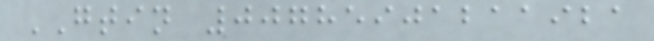GTIN 00785901211921
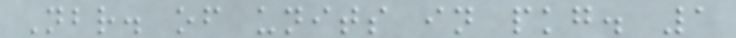Nbr. of units in pkg. 1
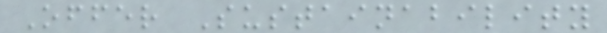Offer Sustainability
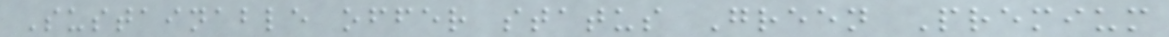Sustainable offer status Green Premium
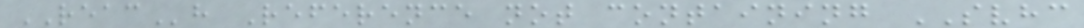REACh Reference not containing SVHC
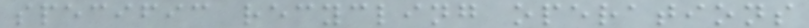specific recycling operations
